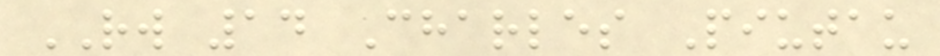RW 14 Charles Piutau
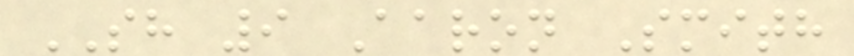SH 9 Aaron Smith
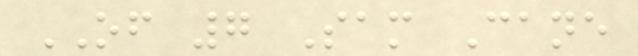OF 7 Sam Cane
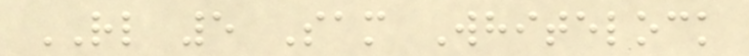RL 5 Sam Whitelock
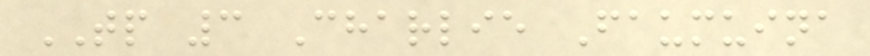TP 3 Charlie Faumuina
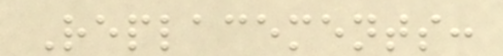Replacements:
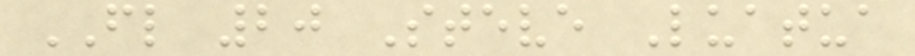FL 20 Steve Luatua
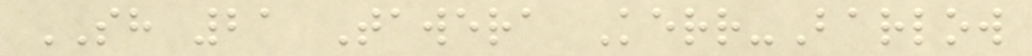SH 21 Tawera Kerr-Barlow
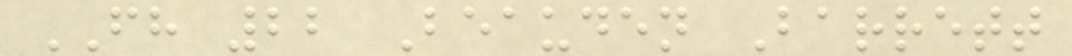FH 22 Beauden Barrett
